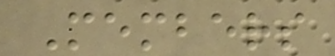Members
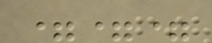===
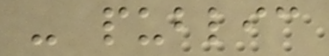- public
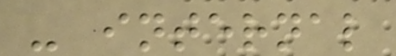- internal
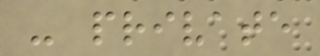- private
